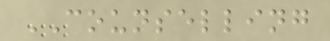COUNSELLING
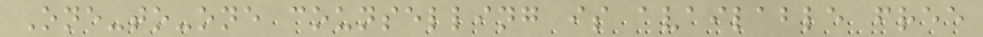One-to-one counselling is available free
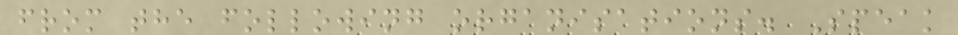from the following organisations. Speak
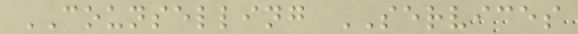COUNSELLING SERVICES
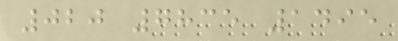020 7835 1495
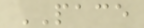PACE
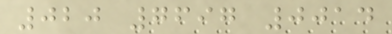020 7697 0014
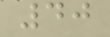40
